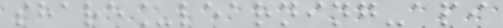share_learning-api
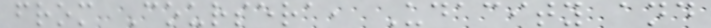from Coursera, Udacity and
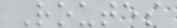Routes
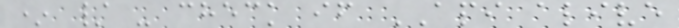* / - check if API alive
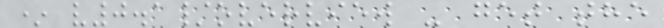* v0.1/overview - get the
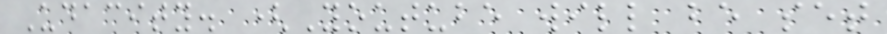Udacity. (Youtube will be set
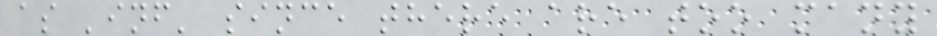as 'inf' since there are too many
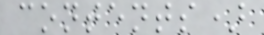contents)
